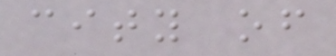city of
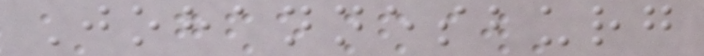Johannesburg
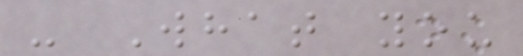- What you
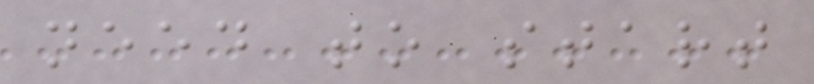need to start
